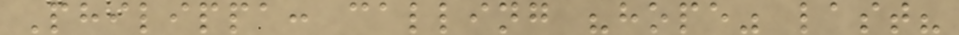Philippa: calling "hope" last?
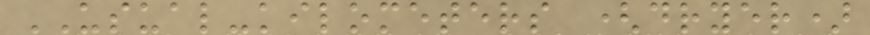USUAL-kilometers (dryer)
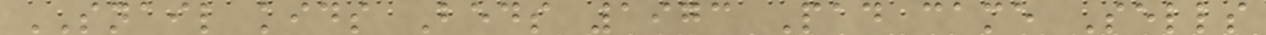SNAIL kids Beds 1973 Pad came Sells
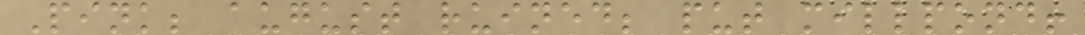Pink; august ruined; put millpond!
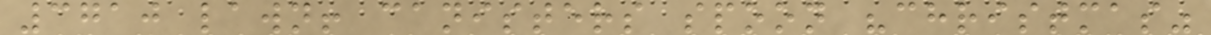3710 lawn! canisters spoon "christmas"
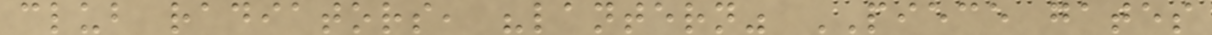club radiators, "lantern" PIECE gates
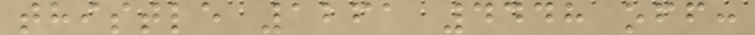thistle 1261 4448 off:
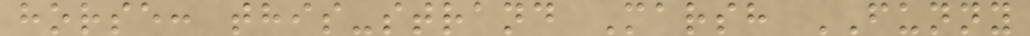horse: this-strand Marsh FUNNY
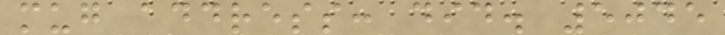mug address: did. 5045
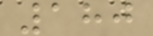180
